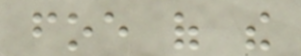foe of the
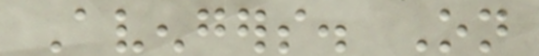Avengers. On
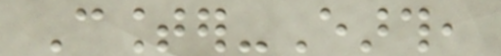Counter-Earth,
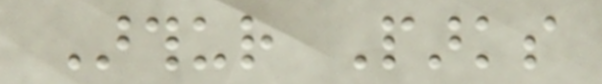Arthur Parks
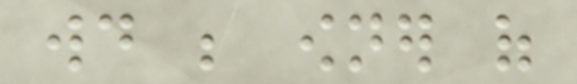would be owner of
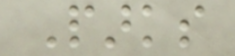Parks
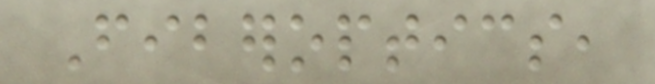Fiberoptics,
